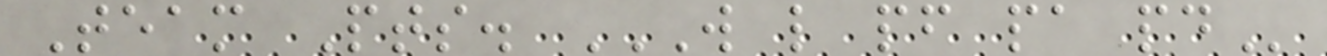Team Pts. W L PF PA PD
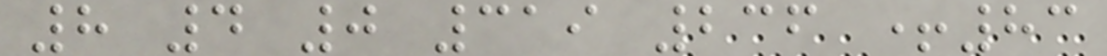8 4 0 319 236 +83
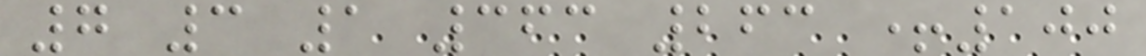7 3 1 363 263 +100
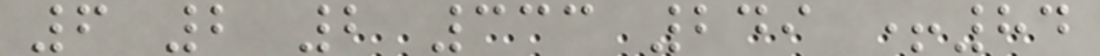6 2 2 333 249 +84
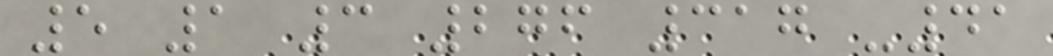5 1 3 276 317 -41
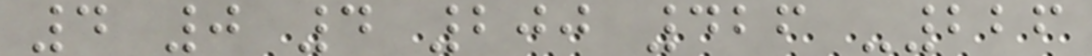4 0 4 200 426 -226
